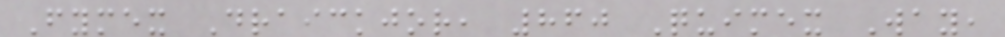Fymex Draickjor, 860 Quimex Way,
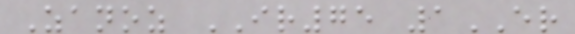Zanoz IR75 1ER
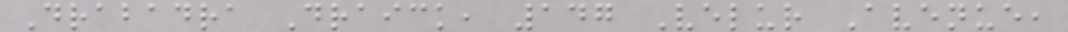Drabadra Draick, 147 Velur Avenue,
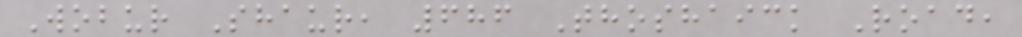Wobur Shaur, 686 Thoshaick Road,
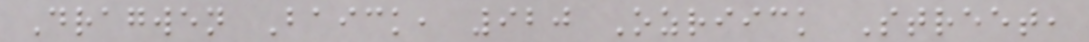Dragwen Baick, 920 Ozriick Street,
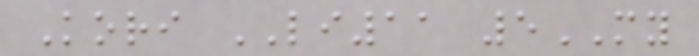Kori LI11 5MY
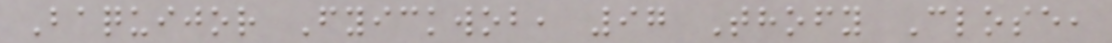Baquijor Fyickwob, 97 Thofy Close,
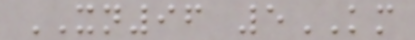XN96 5KM
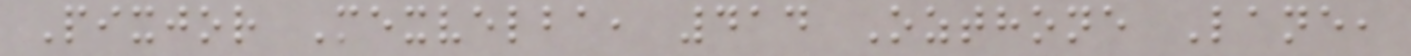Pixjor Mexvelba, 414 Ozthone Lane,
